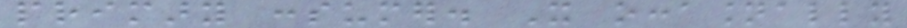primary consumer. It occasionally
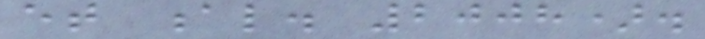et al. 2008).
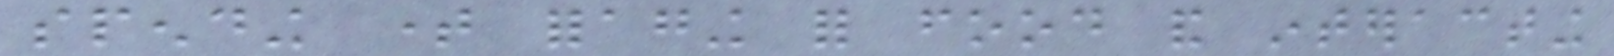spending time foraging for food and interacting
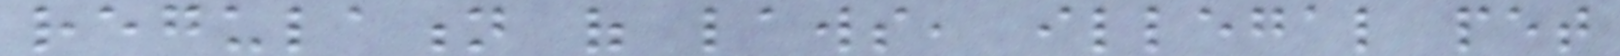regulation of laws, illegal pet
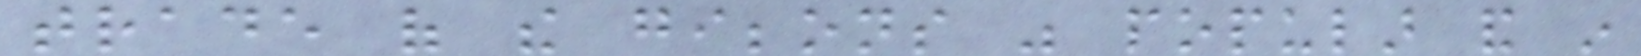trade of the gibbons was popular and in
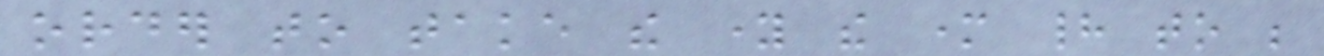order to take the young the mother had to be
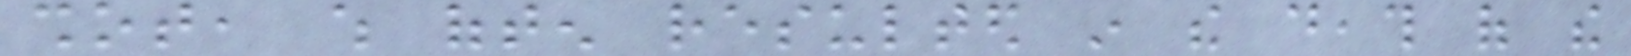shot, which often resulted in the death of the
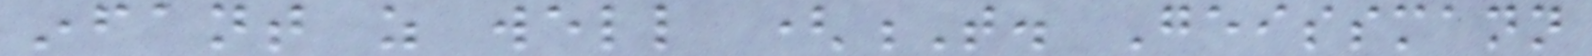infant as well (T. Geissmann
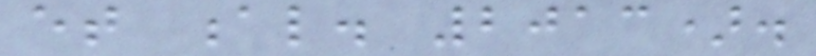et al. 2013).
